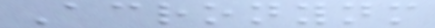Acronynm
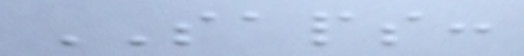SAPS:
